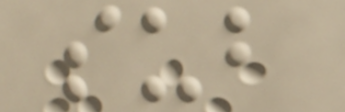sub
